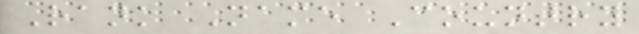Rank Name Country
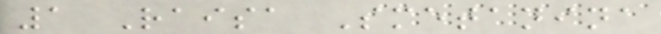1 Raisa Smetanina
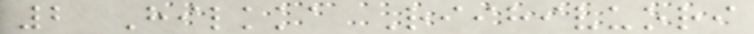2 Hilkka Riihivuori
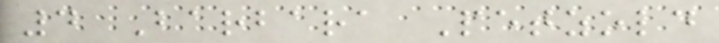4 Barbara Petzold
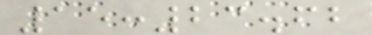15:23.62
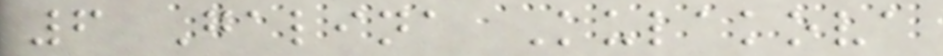6 Galina Kulakova
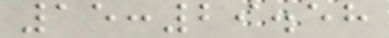15:29.58
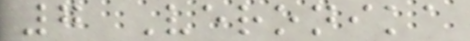7 Veronika
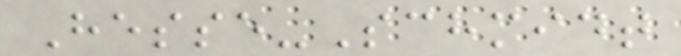Hesse-Schmidt
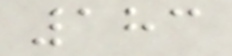183
